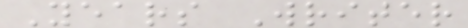Years Writer
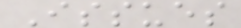Issues
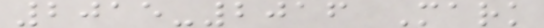2015-2016 Mark
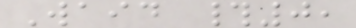Waid #0,
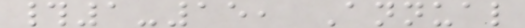#1-15, Annual
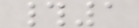#1
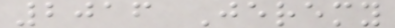2016 Jeremy
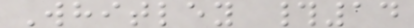Whitley #14
